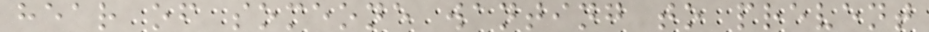hear of someone wanting to prevent
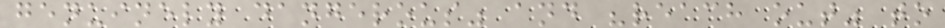genuinely dangerous" and "reach out" to
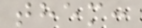them:
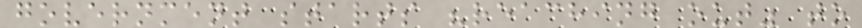government starts "reaching out" to
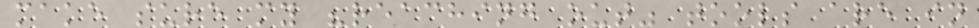make sure my "reaching out" tools are in
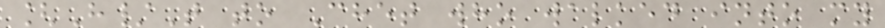[H/T to Chet who walked into my
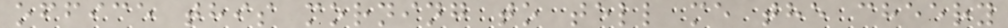office this morning to tell me the cheery
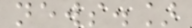news.]
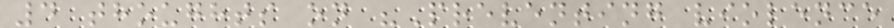4 thoughts on "Preventing violence
